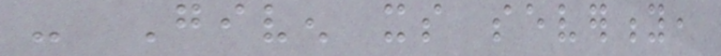- Given its severity,
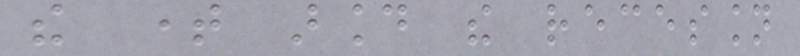the time around the recession
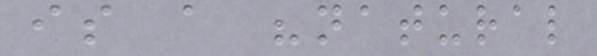is a "natural
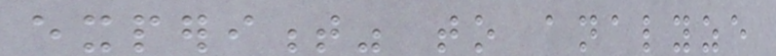experiment" to analyze
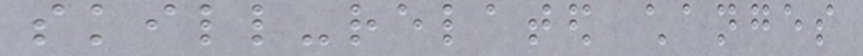skill-related changes
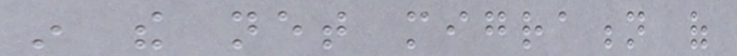in the net migration of
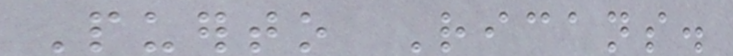Puerto Ricans.
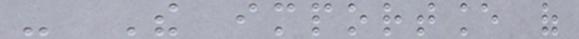- The importance of
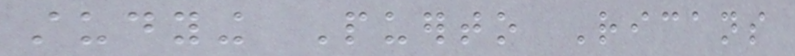studying Puerto Ricans
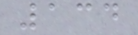134
